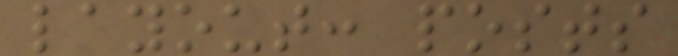layout: posts
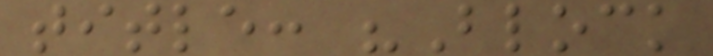title: "Block
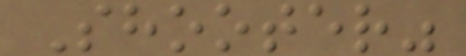Shooter"
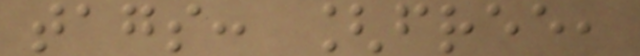tags: [free,
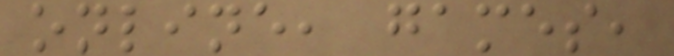online, games,
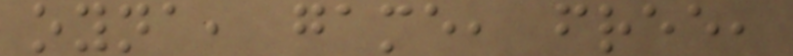oyna, game, free,
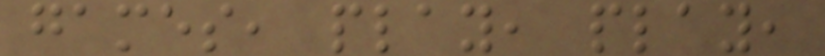games, play, play,
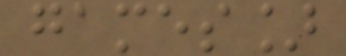games]
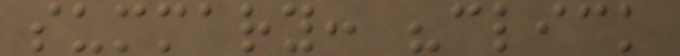summary: "click
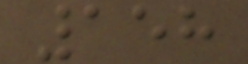158
